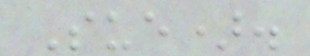Sue).
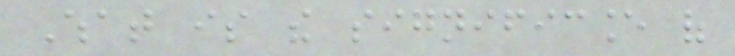What is the significance of
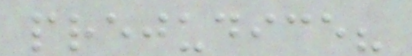prejudice?
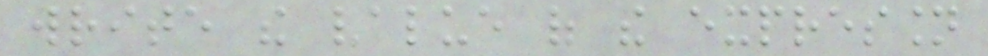write the value of the expression
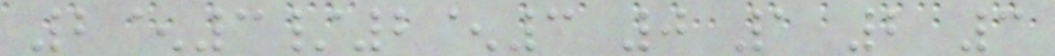2^3/2^3 0 1 2 3
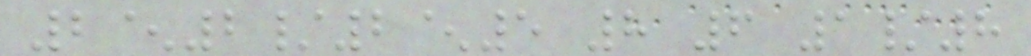2^2/2^5 8 6 1/8
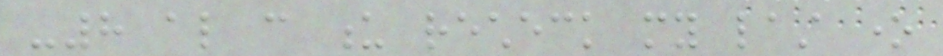-8 also can u recheck my last one
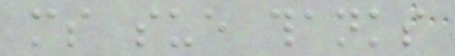ms sue thanks
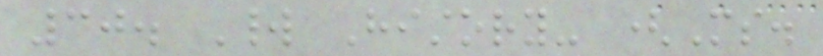30. World History- (Ms.
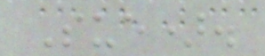Sue).
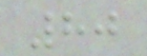80
